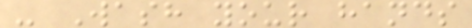- Wash your hands
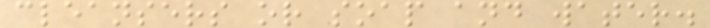cleansers or soap and water.
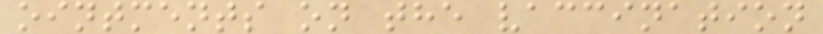ointments on the vaccination
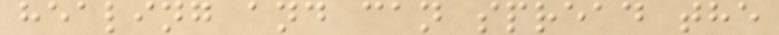healing and can spread the
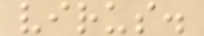virus.
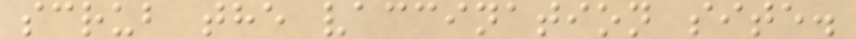scrub the vaccination site.
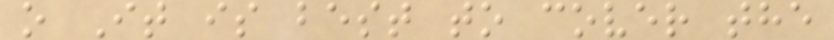o It is best to cover the
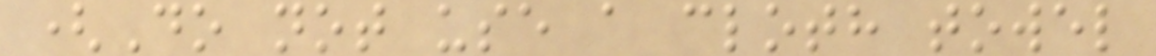(Do not use a cloth towel
